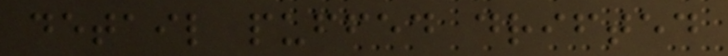detail puffed drifted
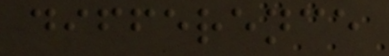difference
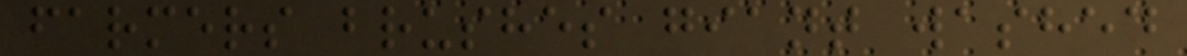farmers brushes giant washed
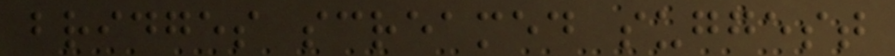bridges screamed suggest
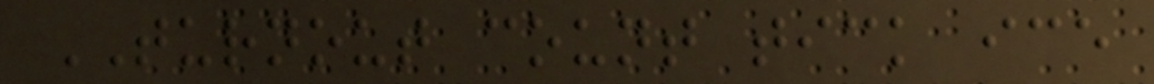TURNOUT count tick ice
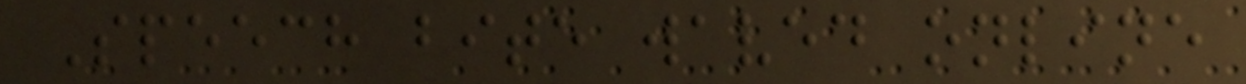Speech bite waved online
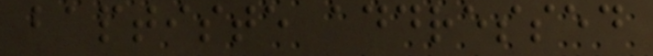baptiste addressed
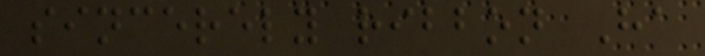sincerely ribbon Ha
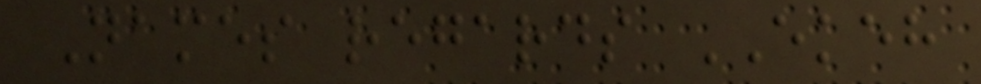Names regards EKEH
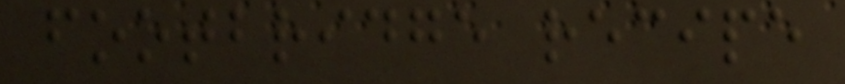footbridge recipe
